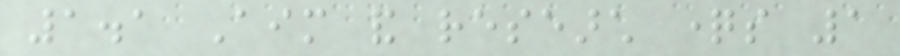1.1 Aim and research questions 1
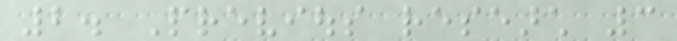2. Previous research 3
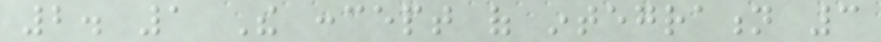2. 1 The concept of integration 3
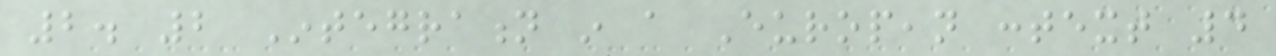2. 2 Integration in a European context 4
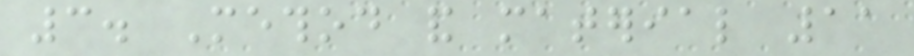3. Method and material 11
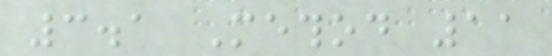3.1 Method 11
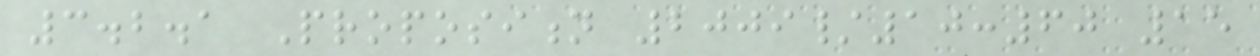3.2.1 Proposition 2009/10:60 15
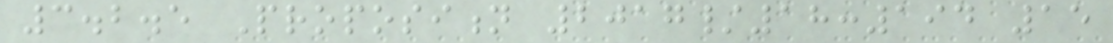3.2.5 Proposition 2017/18:194 15
